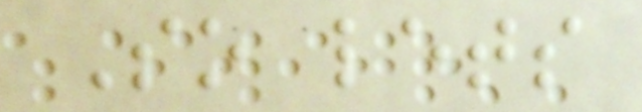So lets
